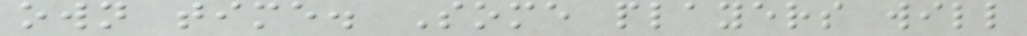own time. Some players will
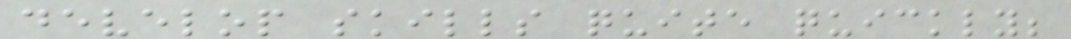develop skills quite quickly;
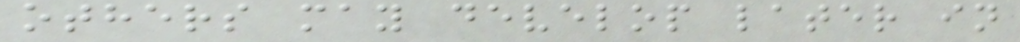others may develop later in
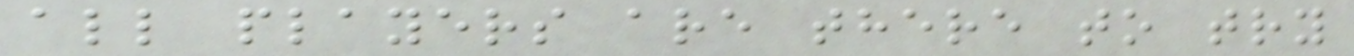all players are there to try
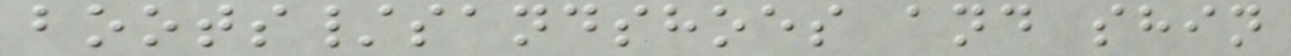boots/sandshoes and shin
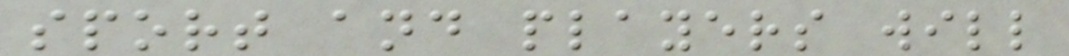sport and players will
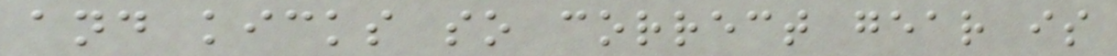and kicks so correct gear is
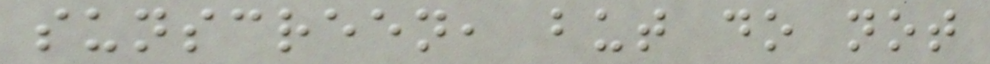sunscreen, but do not
